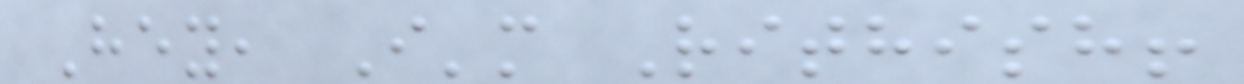Hey, I'm Rithish!
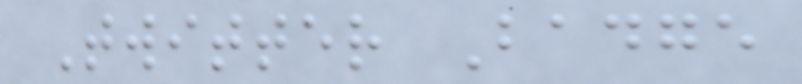Twitter Badge
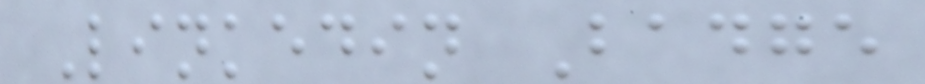Linkedin Badge
